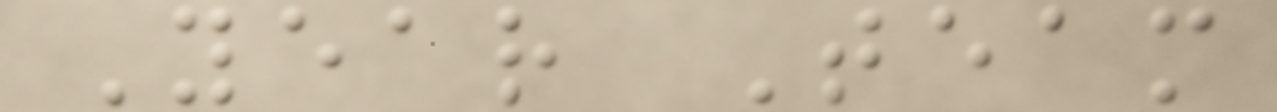Year Team
